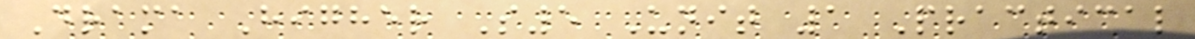Drama Higher S5 Unit 1 Practical
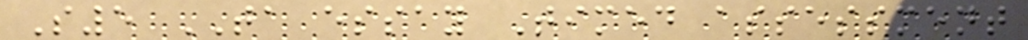S5 TA essay Timed assessment
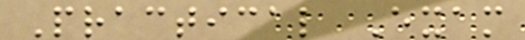Practical Exam
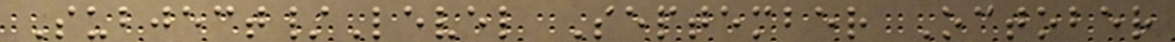Subject/Level September October
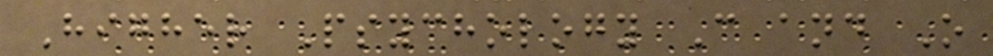Higher Psychology C and O
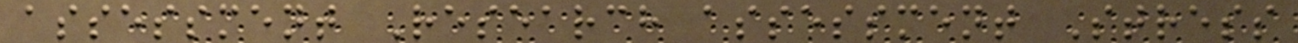assessment Research assessment Stress
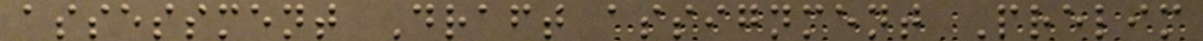assessment Draft assignment Prelim
